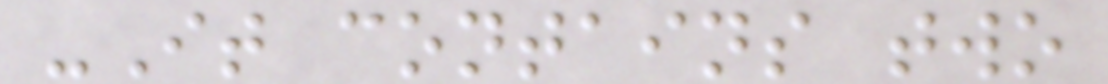-It contains two
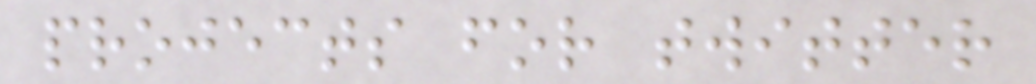projects for twitter
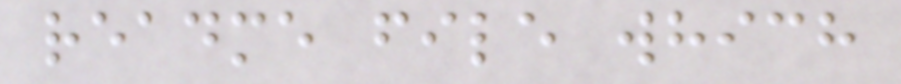readme file which
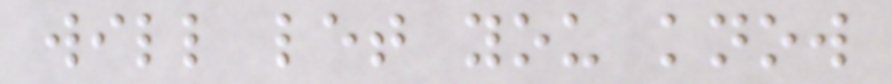will let you know
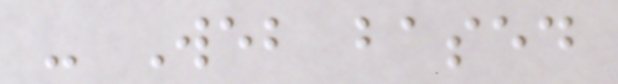- Web based
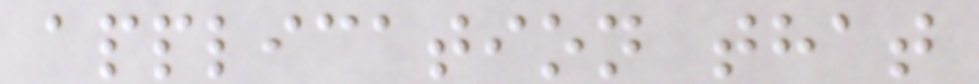application that
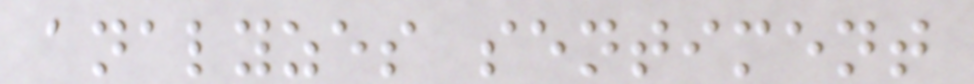analyzes sentiment
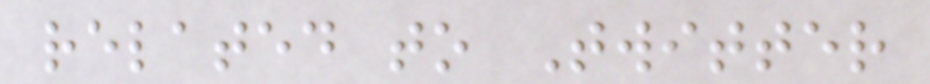related to Twitter
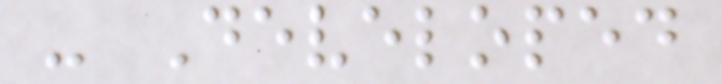- Developed
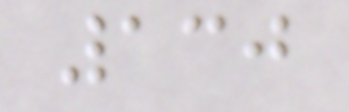130
